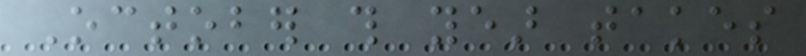October this year takes
